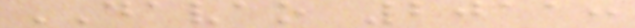DAVAO 2011:
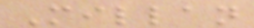Millan
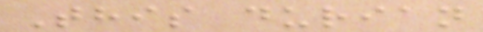This durian
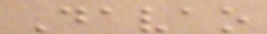Davao
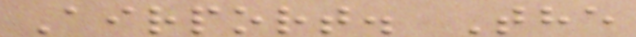Airport. The
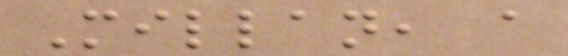Millan, a
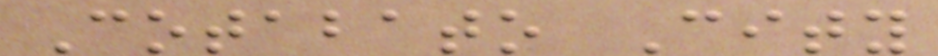Cotabato City
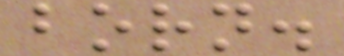born.
